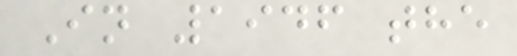In 1946 the
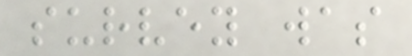survey was
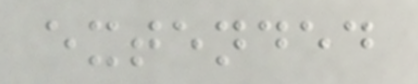extended
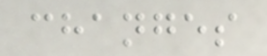changes
